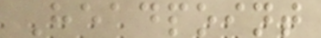Headpoint
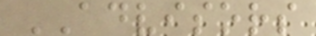ADVISORS
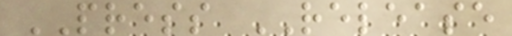PRESS RELEASE
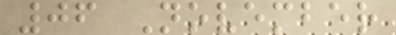06 November
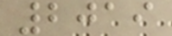2019
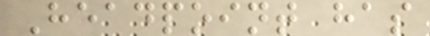Headpoint has
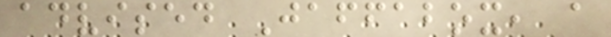advised Jaffabox, a
